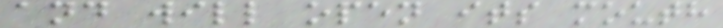and will open its mouth
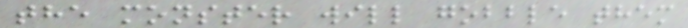the monster will gobble them
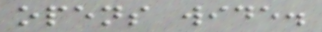opens wide.
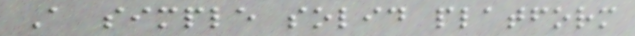A simple solid platform
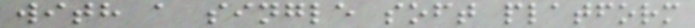with a single soft platform
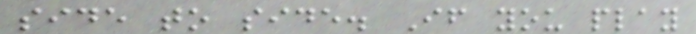side to side. If you play
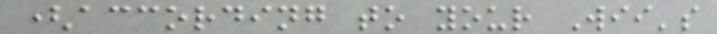(according to your Wii's
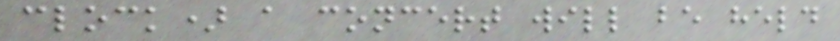clock) a concert will be held
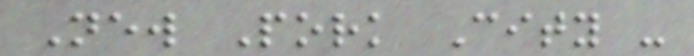New Pork City -
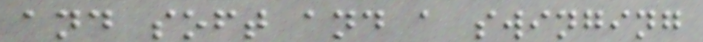and soft and a swinging
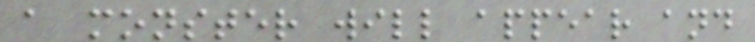a monster will appear and
